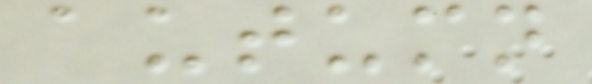autumn
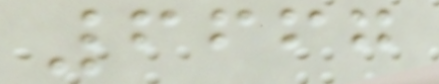6667
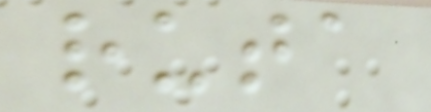ruta
